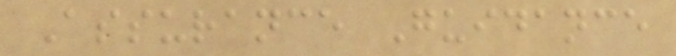Assurance Guidance
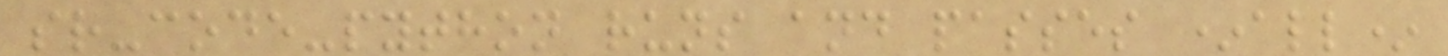sr-code-python runs and passes *all*
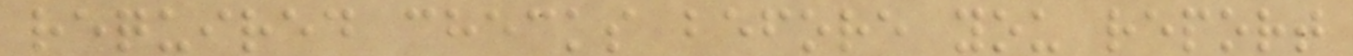required checks before you report
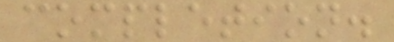completion.
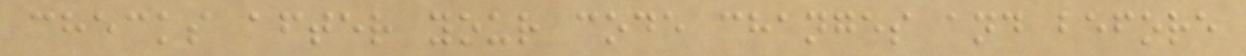checks after your code changes and before
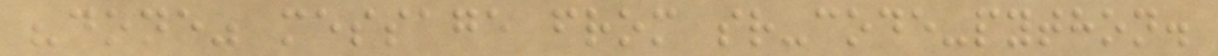"done" message from sr-code-python.
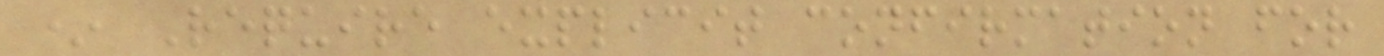* Require explicit confirmation for
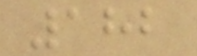182
